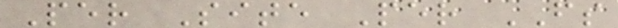Per Site Per FS
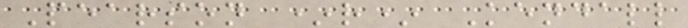Pearson *r* Kendall
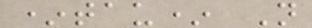*tau* N
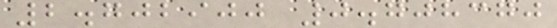2.702900 0.708370
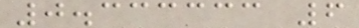0.333333 6
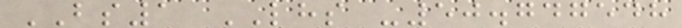BS1 LHS -50.747548
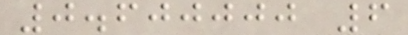0.600000 6
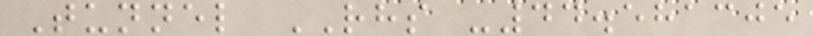Tunnel RHS -44.581305
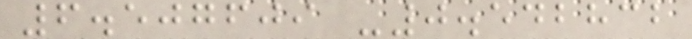6.507609 -0.542832
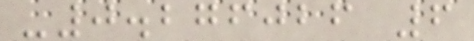-0.276026 6
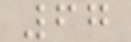67
